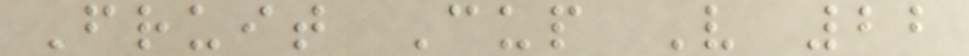Fruit Cup V 22
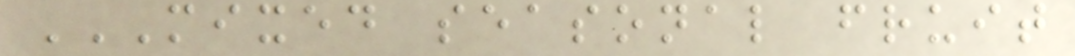MIXED SEASONAL FRUIT
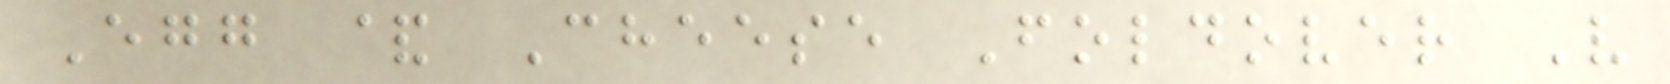Egg & Cheese Foldover V
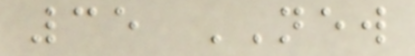35 NEW
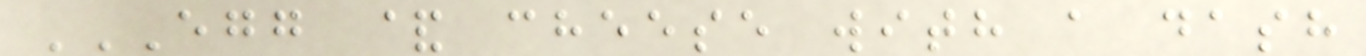EGG & CHEESE WITH A DASH
